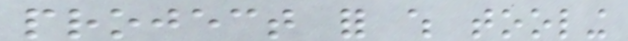project for which tooling
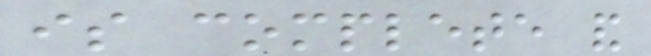is complete and
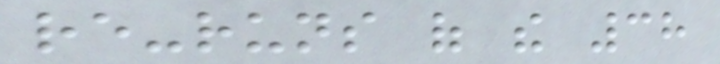re-runs of the 38
